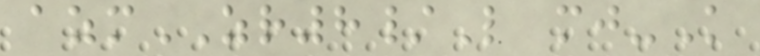azmZR8/L mj-K
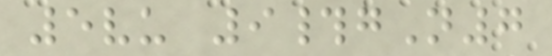5vu 9#gN7
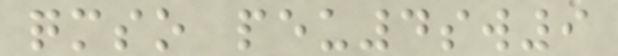qmso peu4sw9
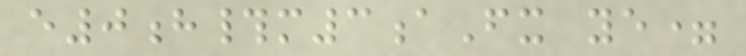e0h#m3aFx ye=
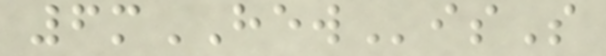6mHEWisS
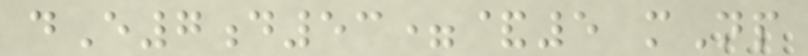dE7d53=&5 mNp
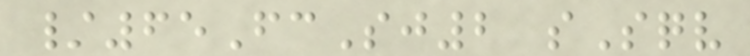/65FcSj2 sSqv
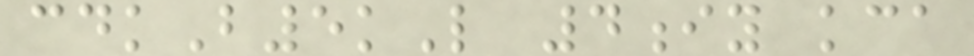cdkB5kL 4iy kca
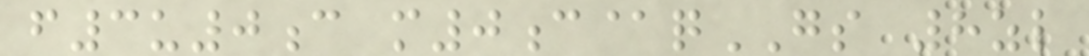f3u0c m0c@qGS 8zl
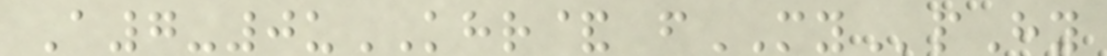A7-0uKHR& fMYpHy
